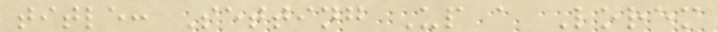title: Setting Up a Lorem
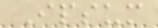Ipsum
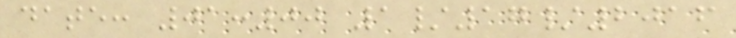date: 01:00 1/17/2016
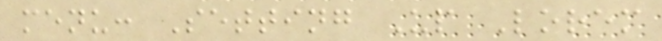menu: Setting Up Lorem
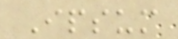Ipsum
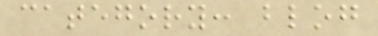category: blog
